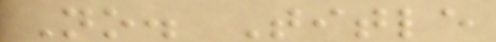No. Title
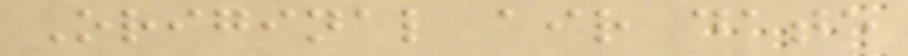Original air date
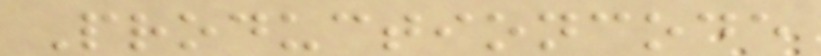Productioncode
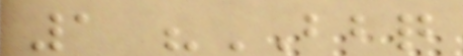1 "BBQ
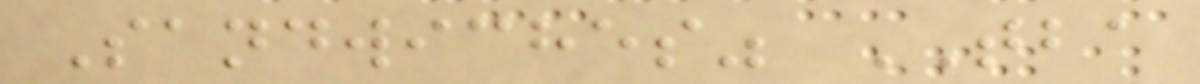Sandwiches" TBA
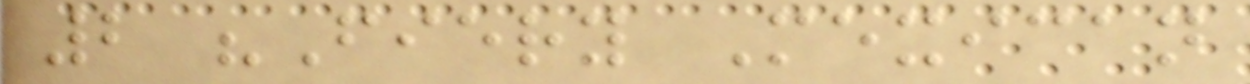2 "Fiery Mexican
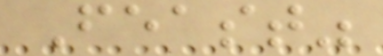Feast"
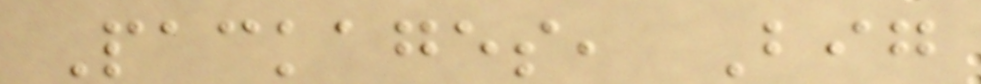Packages, Big
